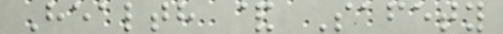Health & Safety
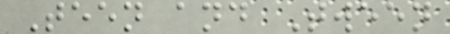Teen and Tween
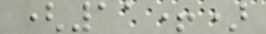(11+)
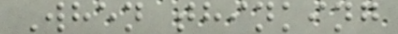When thinking
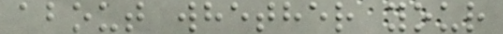about whether your
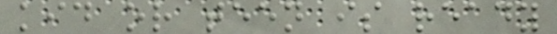kid or teen is ready
